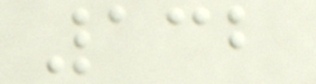132
